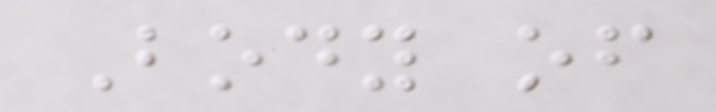Body of
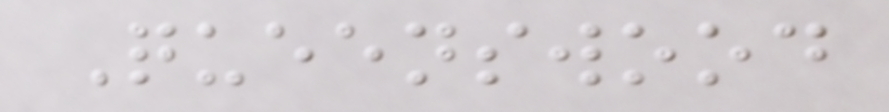Queenswood
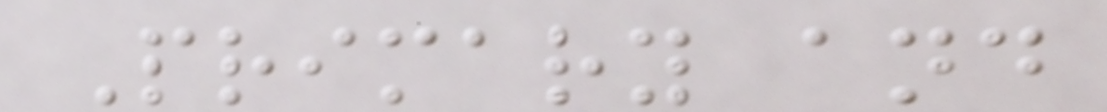Primary and
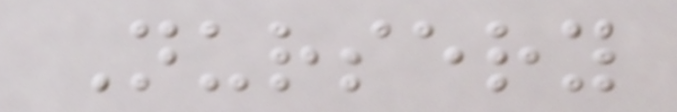Nursery
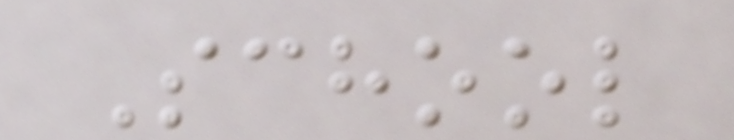School
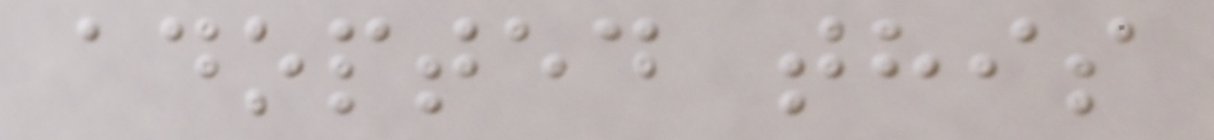adopted this
